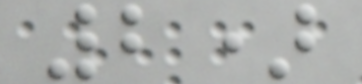2)
